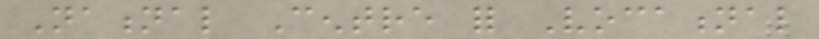National Centre for Vocational
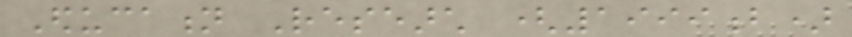Education Research (1999b)
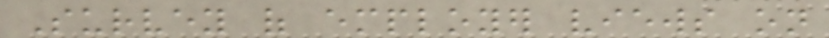Survey of employer views on
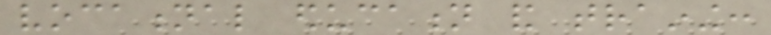vocational education and training:
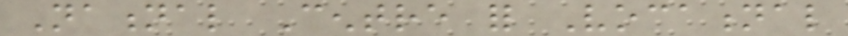National Centre for Vocational
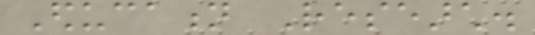Education Research.
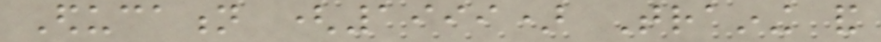Education (1999) Training and
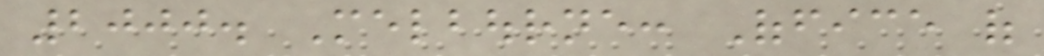2000. Melbourne: Office of
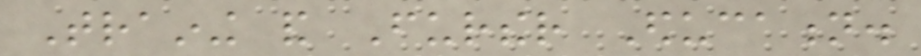Training and Further Education.
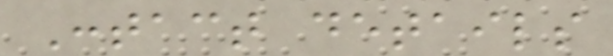Contact details
